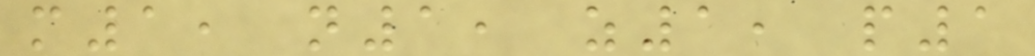m1, n1, z1, p1
